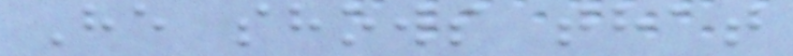He shows that
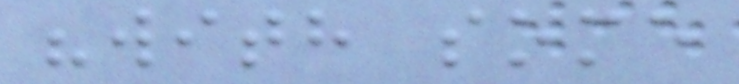"with some
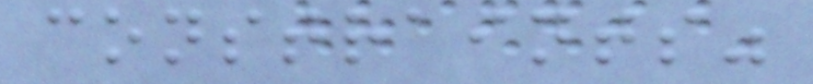constraints"
